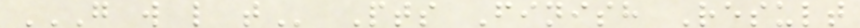G W L T Pts Finish Result
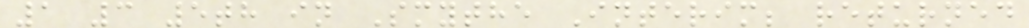1 3 5th in Smythe Interim; returned
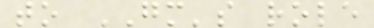to GM's role
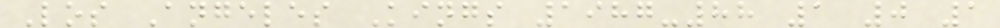Los Angeles Kings 1987-88 1 0 1
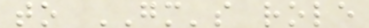to GM's role
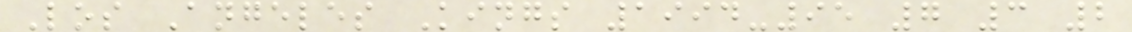Los Angeles Kings 1994-95 7 3 2
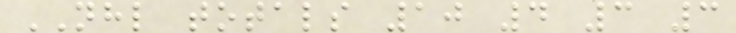NHL totals 10 4 3 3
